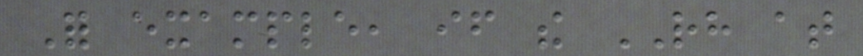For example, if the RH at
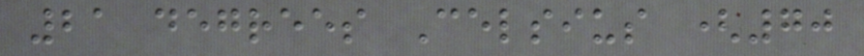21 degrees Celsius (70
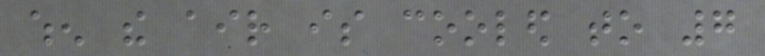when the air is cooled to 7
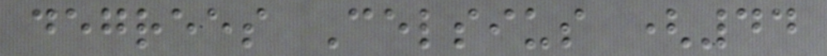degrees Celsius (44
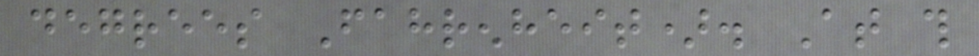degrees Fahrenheit). At this
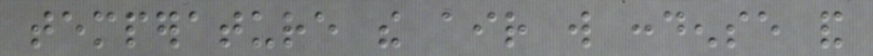temperature the air will condense and
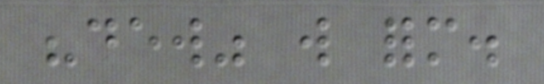"dew" will form.
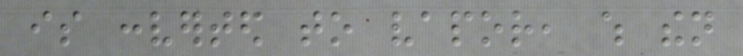is converted to vapor, which then
